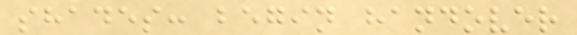shades: begin handover
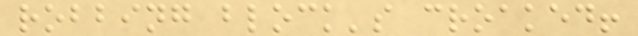robbing block's croaked!
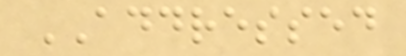ADDRESSED
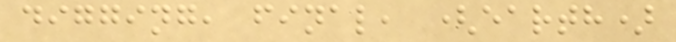digging, final, (earth)
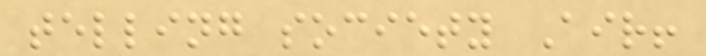telling society Air!
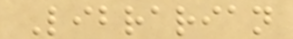Librarian
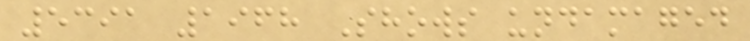5391 1968 Shows undamaged
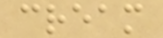cream
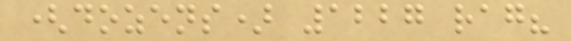(dozens) 1227 rag?
